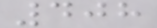408
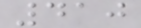410
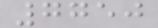7750
